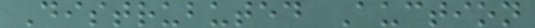Distrubuted Auction
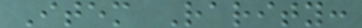Item Rarity:
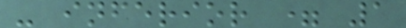- inferior = 1
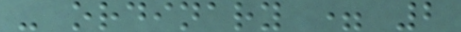- ordinary = 2
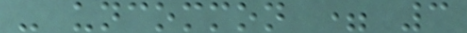- uncommon = 3
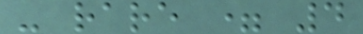- rare = 4
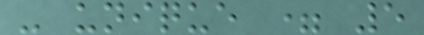- unique = 5
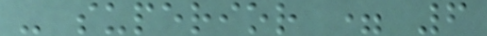- superior = 6
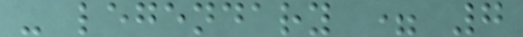- legendary = 7
